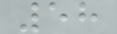58
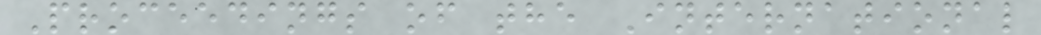Proceedings of the International
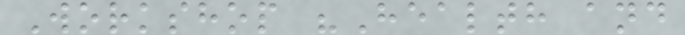Workshop "Health and
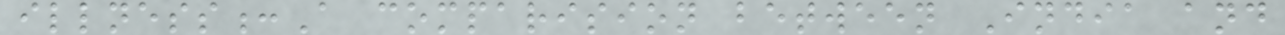illness:A comparision between India and
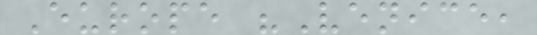Europe "Venice,
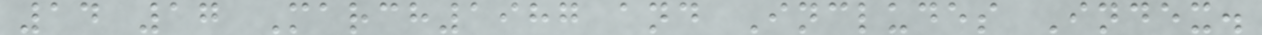14 17 March1987 and Includes Index.
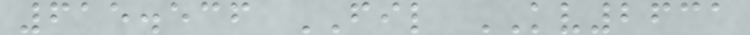615.536 FIL KV2631
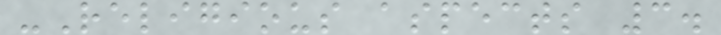-Religious aspects 3.
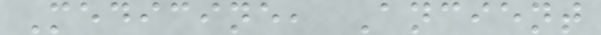Medicine, Ancient
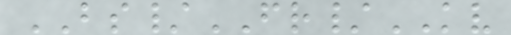BS/FR/KV
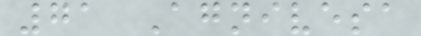71 Agnivesa
